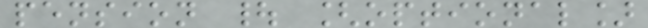pension | [optional]
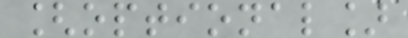[optional]
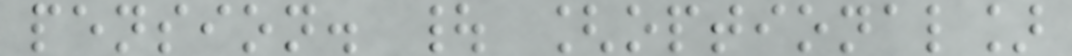pension. | [optional]
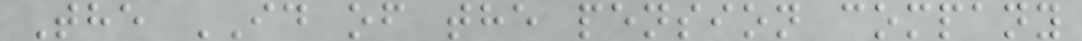The ID of the pension company
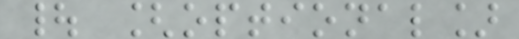| [optional]
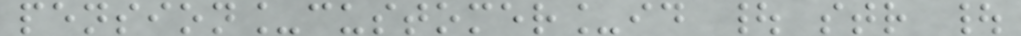pension_customer_id | str |
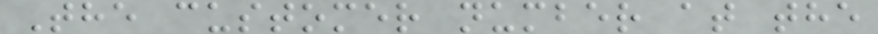The customer number at the
